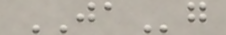JAg
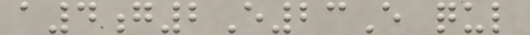a4g2E23E qul
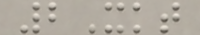2Xkt
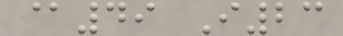@49 I23
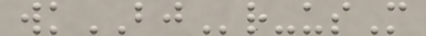wkBJr-usM
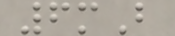6mB
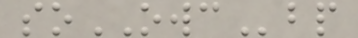soOWCbp
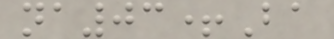na03+Ba
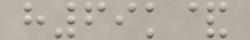h69k&
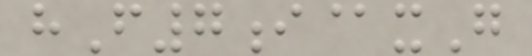hF7i@xG
